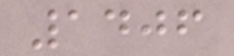1406
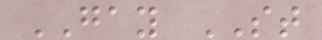GAY ST
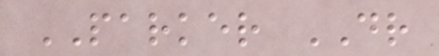PARKER DR
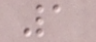1
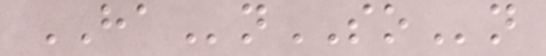HAnSOn
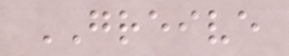GREIVE
